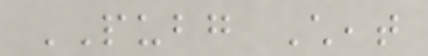PUBG Cheat
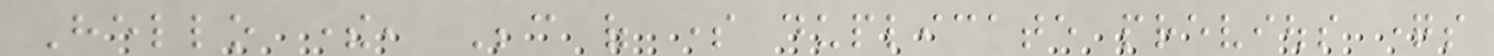Hello there, Because of some duplicate previous questions
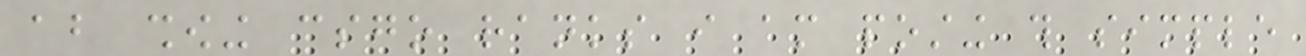about showing csgo ranks i am posting this simple
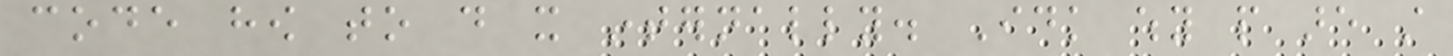code how to do it internally. Idk why people are still
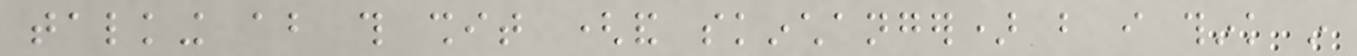talking about this shit (and skinchanger) but i think in
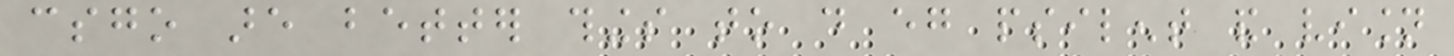csgo are better things to do eg psilent and vision
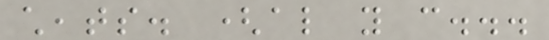cheats. (also you can...
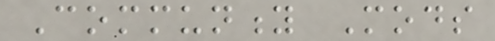Community Mods
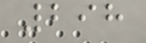298
